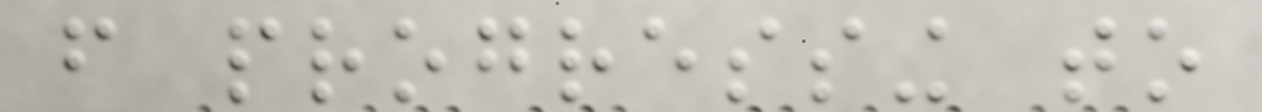from progressing to
